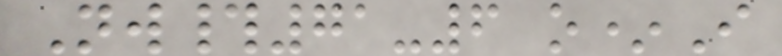Nw#71-6 o*I
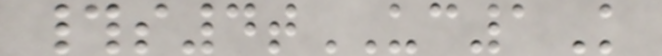#s4tUC1K
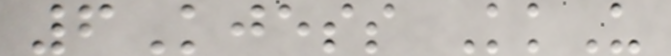6Kjess KkU
